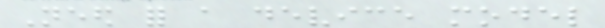Need for a device model
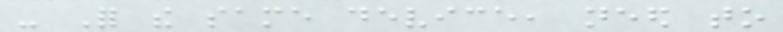- For the same device, need to
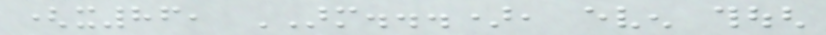(x86, ARM...), even though
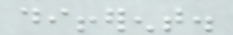different.
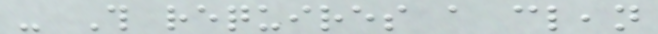- This requires a clean
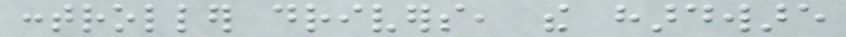controller drivers, the hardware
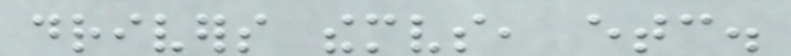drivers themselves, etc.
